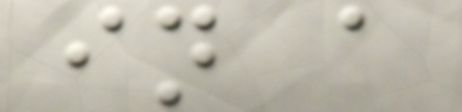in a
